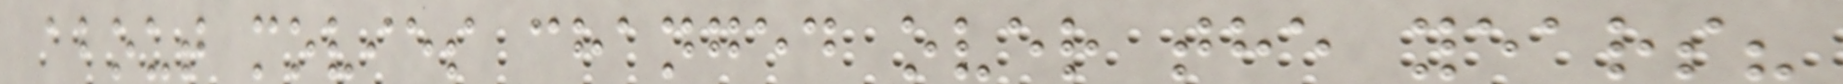about movies changed over the years?
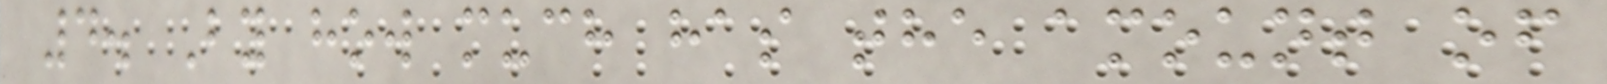4. By how much has the amount of
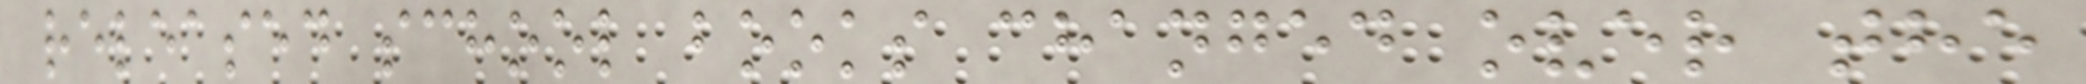released school books changed over the
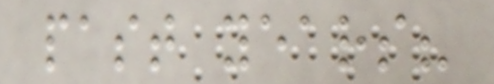past years?
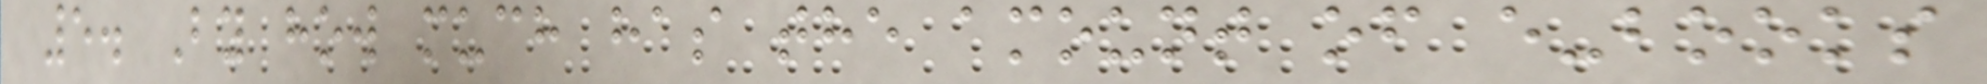5. By how much has the amount of e-books
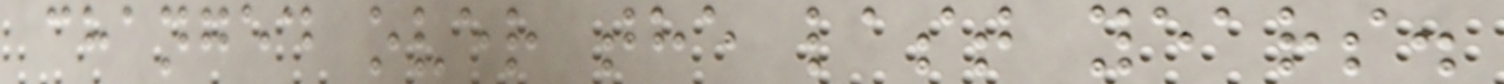changed over the last years.
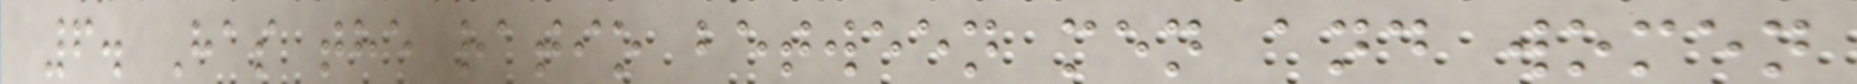6. Has the ratio between men and women
